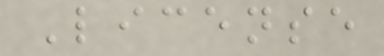License
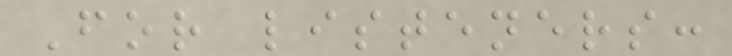For listeners:
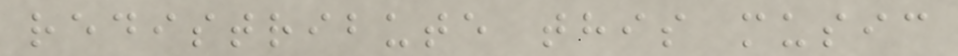redistribute this music
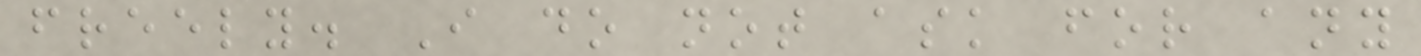freely. I do not ask for any
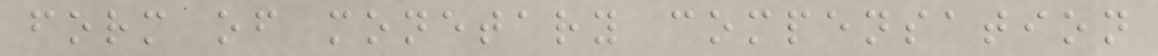form of monetary compensation
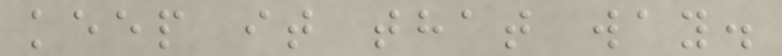keep it that way.
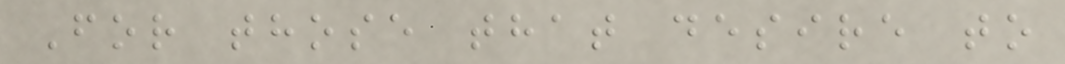For those that desire to
